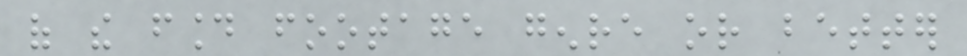of the found footage genre or better
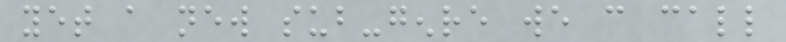yet a new sub-genre we can call
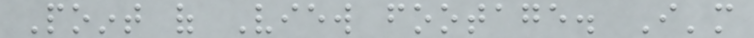Point of View footage. I'm
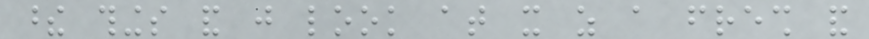these things and just look at it as a fresh and
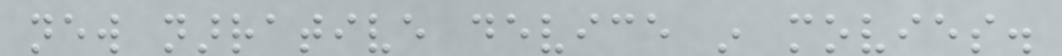new narrative device in movies.
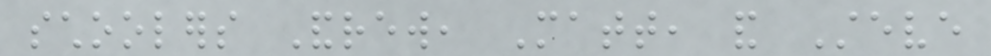schoolers Andrew, Matt, and Steve
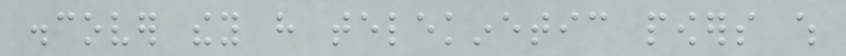discover they have telekinetic powers which
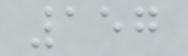157
